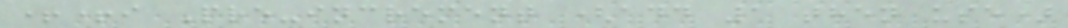++i Pre-increment (add 1 then use)
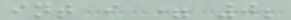int i = 0;
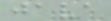java
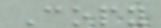Copy
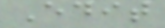Edit
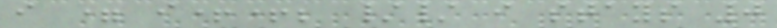i = i++; // i stays 0
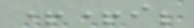++i;
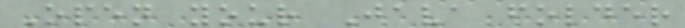Open your Java folder
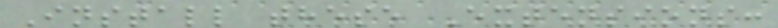Install these Extensions:
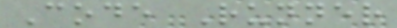Code Runner
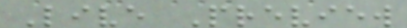Live Preview
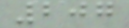207
